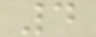4
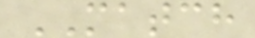MATCH
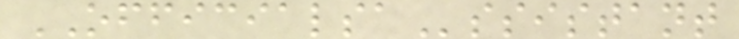OFFICIALSAssistant
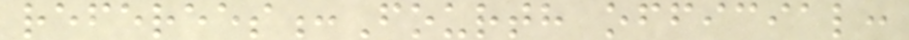referees:Fourth official:
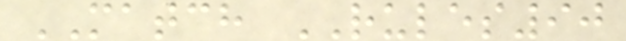MATCH RULES90
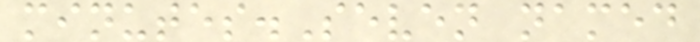minutes.Seven named
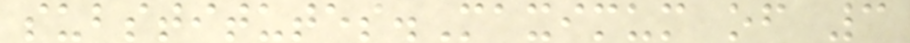substitutes.Maximum of 3
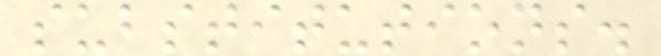substitutions.
